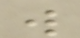will
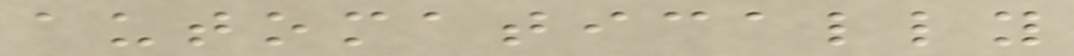automatically
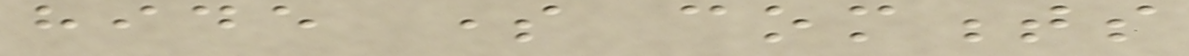hide some comments
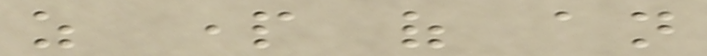as part of an
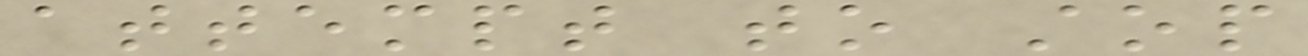attempt to stop
